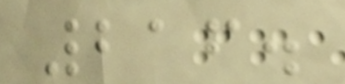216.
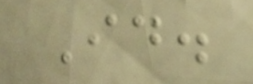Id.
